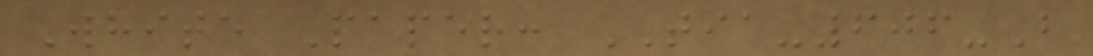White Paper: TIA-606-B
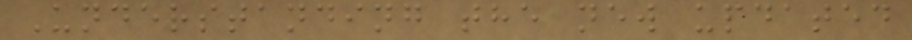Understanding the new updated
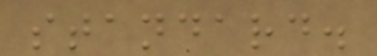standard.
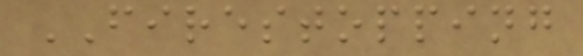FIRESTOPPING
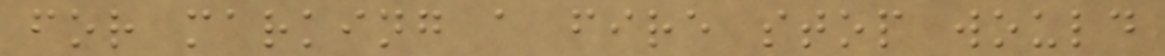for marking a fire stop would
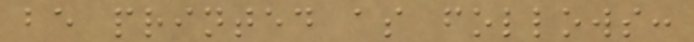be printed as follows:
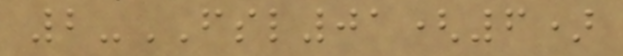2-FSL01(6)
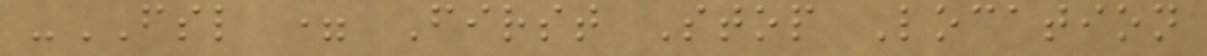-FSL = First Stop Location
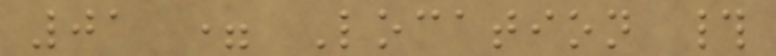01 = Location #
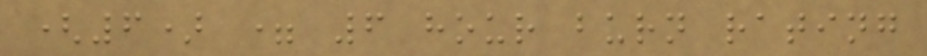(6) = 6 hour burn rating
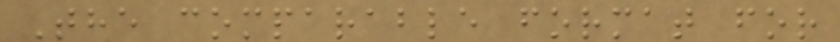The comparable format for
